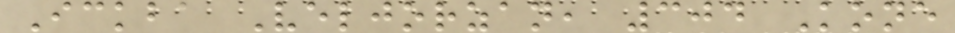Ickba Veljorzan, 304 Kone
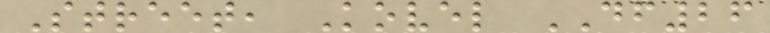Street, Kovel DF26
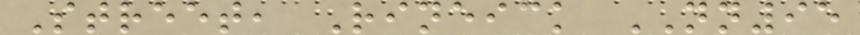Street, Rineick NN95
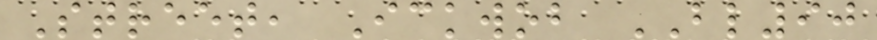Street, Ickwob BL90
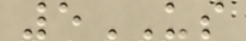5US
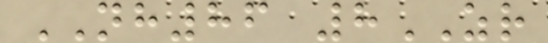NH86 8ZR
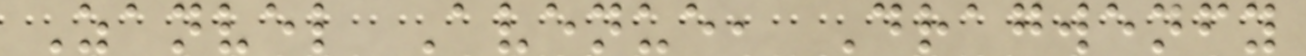Zanvel Avenue, Dragwenfy
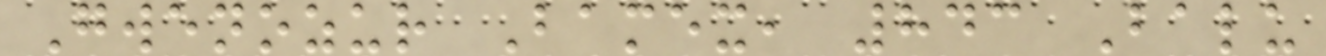Gwenozur Bamex, 843 Balu
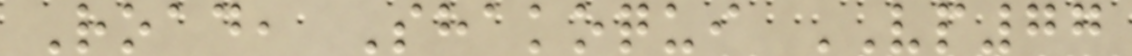Road, Shakoqui VP77
